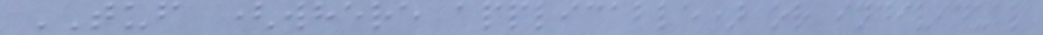TUF (where applicable) or individual
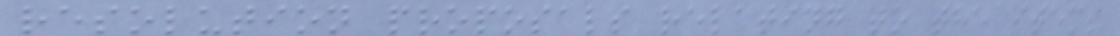resolution proposals relating to the items
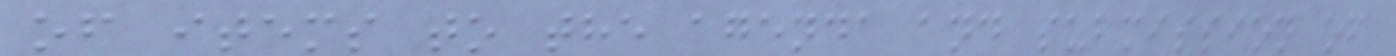of items to the agenda and submission of
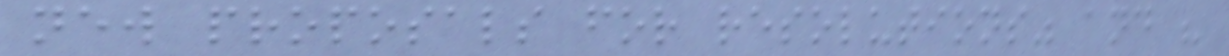new proposals for resolutions" and "
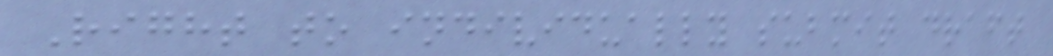Right to individually submit draft
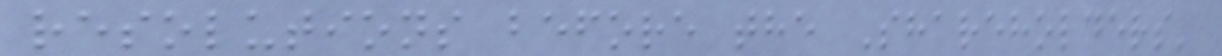resolutions before the Shareholders'
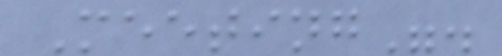Meeting".
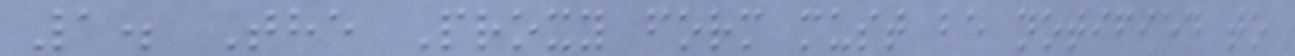1. The Proxy form must be notified to
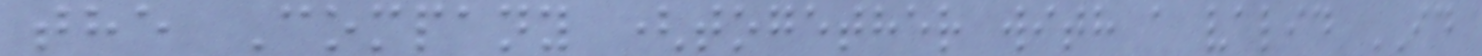the Company (together with a valid ID
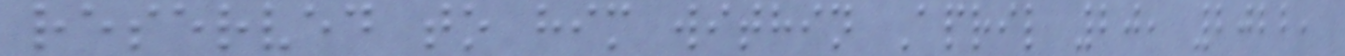reserved to him within April 20, 2022,
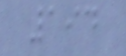194
